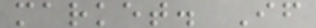market. If
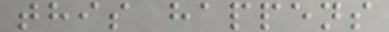this happens
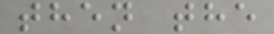then the
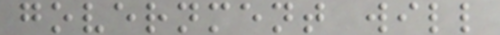government will
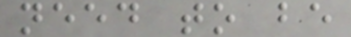need to be
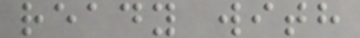ready with
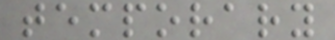temporary
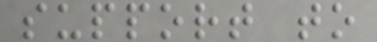support to
